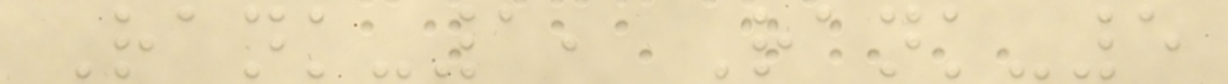Rank-1, Rank-5
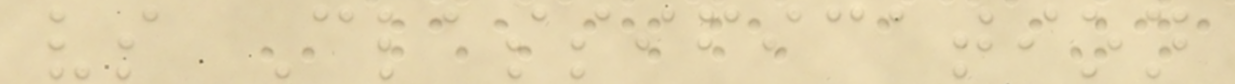vs Classification
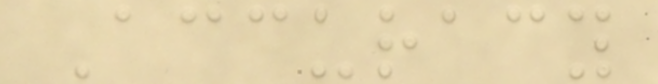Accuracy
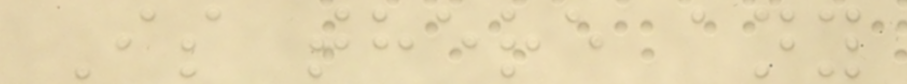Is there any
